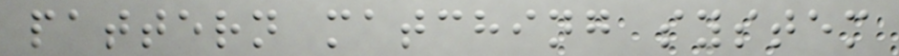pattern matching system
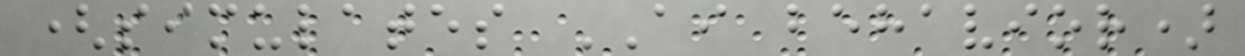(simulates AI behavior)
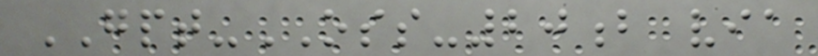GPT-OSS-20b via
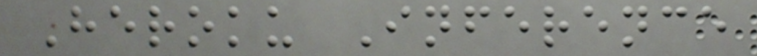Heroku Inference
